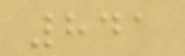841
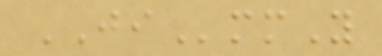JImmY
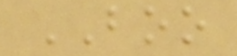BOO
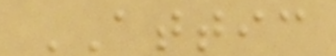ATTIC
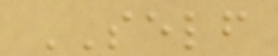SELF
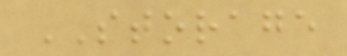STORAGE
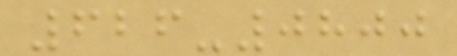626-0800
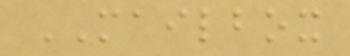MAILBOX
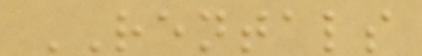RENTALS
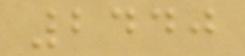2440
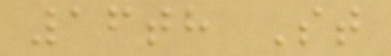16th St
